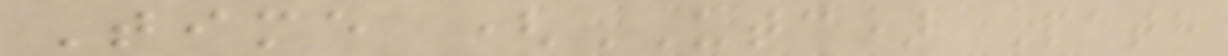Time (UTC) Path
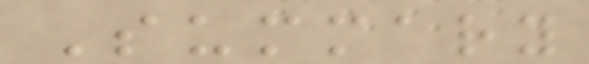Summary
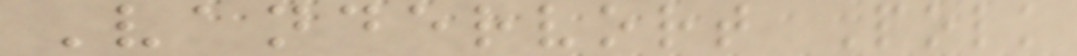Vandervort Polk
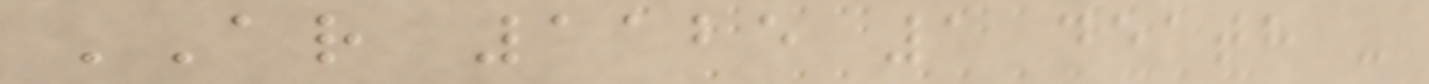AR 1125 1 death -
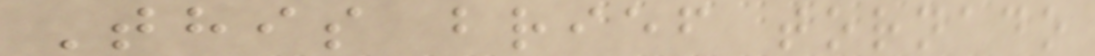This brief tornado
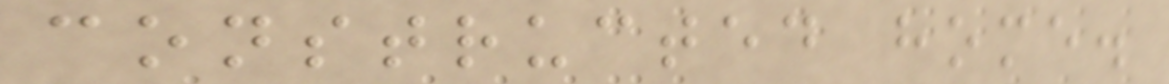constructed home.
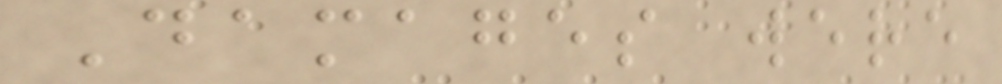Damages were
